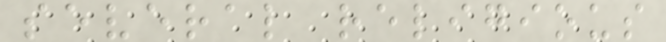several religious
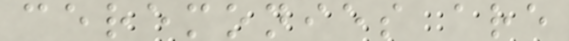ceremonies are
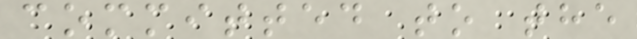committed to the
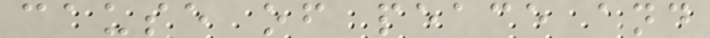cause of peace and
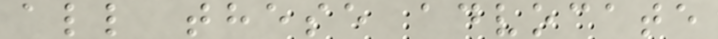all these advocate
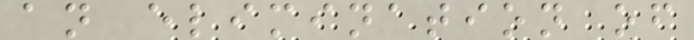an elimination of
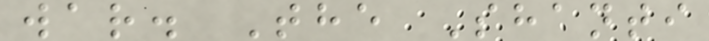war. The Shanti
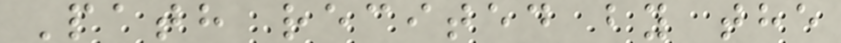Path recited by the
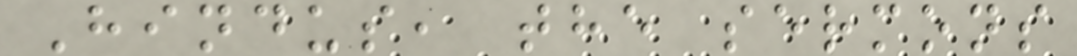Hindus, the sermons
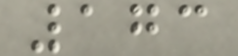173
